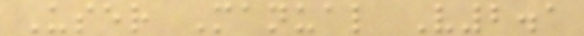User Manual V2.1
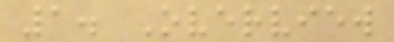1. Overview
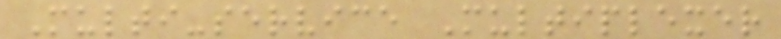Multi-service Multiplexer
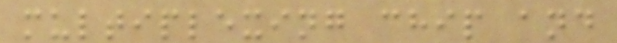multiplexing chip and
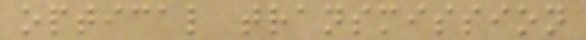optical transmission
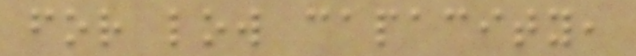for low capacity,
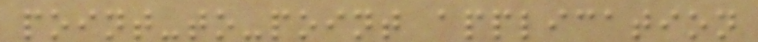point-to-point application
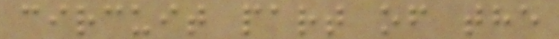circuit part of the
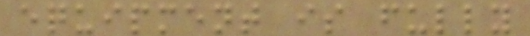equipment is fully
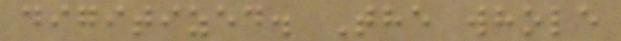digitized. The whole
